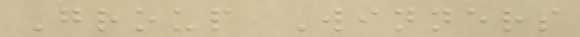Group Winners
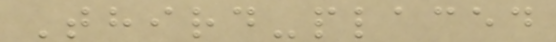Third-placed
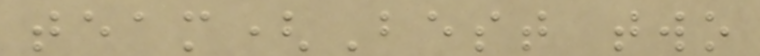team(Best two
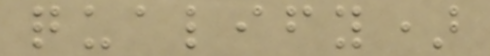qualify)
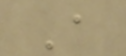A
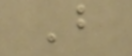B
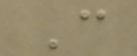C
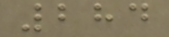284
